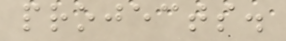projects.
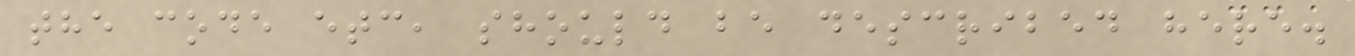the code etc, should be described here.
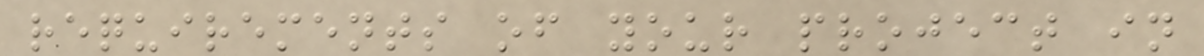requirements of your project in
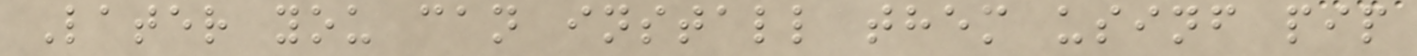Later you can install them usinf pip
